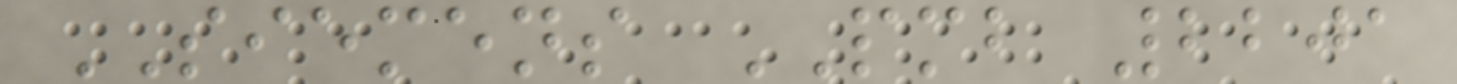SIEMENS PMB 2201
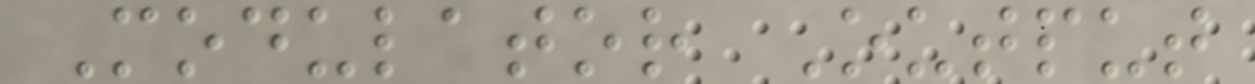Modulator Output
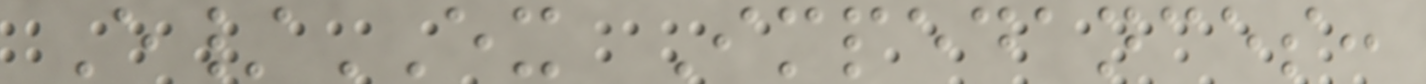E/EX Impedances:
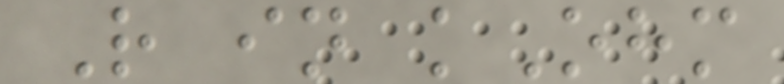R in kOhm
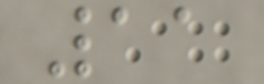11
